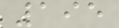195
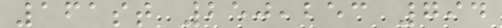161st 250,253 794
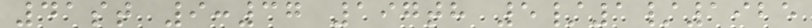41st 9:37 197th 5/1/1925
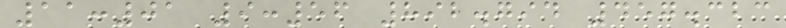11:01 9:56 892.794 457.323
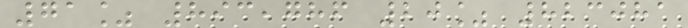71% 893,786 20% 823081
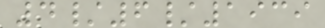4/6/1939
